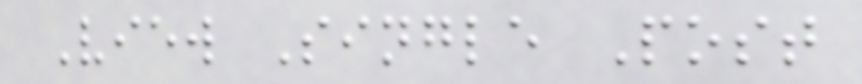View Single Post
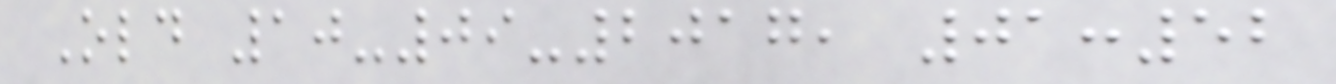Old 10-09-2017, 01:52
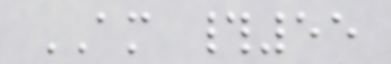AM #55
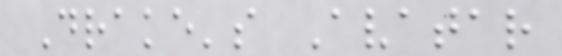Drake's Avatar
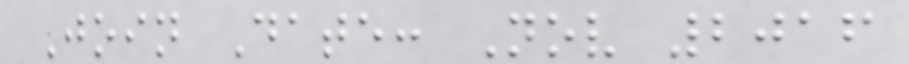Join Date: Nov 2016
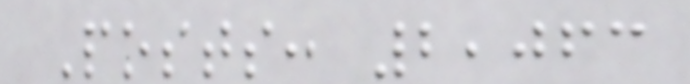Posts: 2,063
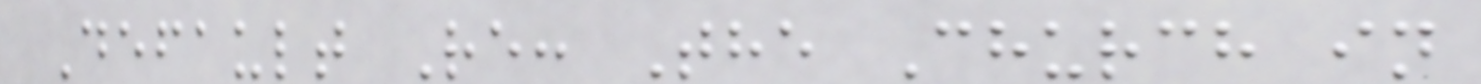Default Re: The Church in
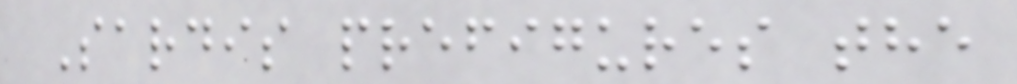Sardis prefigures the
